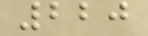220
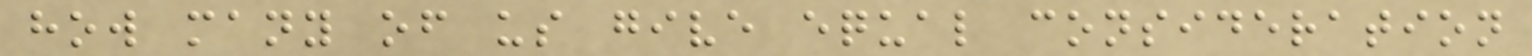how many of us give equal consideration
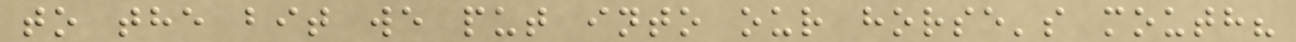to the bit we put into our horse's mouth?
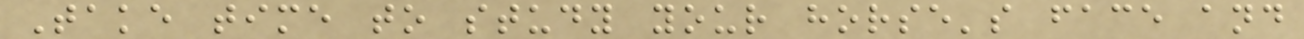Take time to study your horse's face and
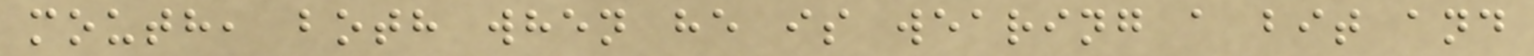mouth, both when he is wearing a bit and
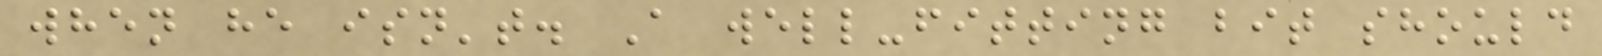when he isn't. A well-fitting bit should
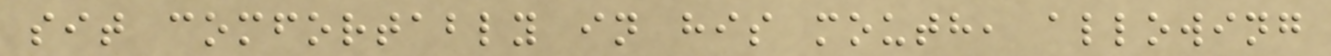sit comfortably in his mouth, allowing
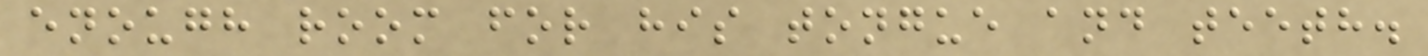enough room for his tongue and teeth.
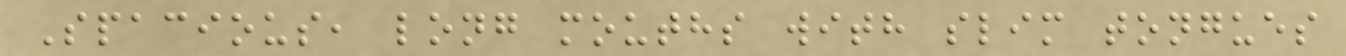Spacious, long mouths with slim tongues
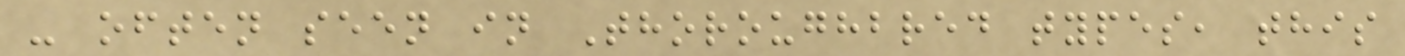- often seen in Thoroughbred types, this
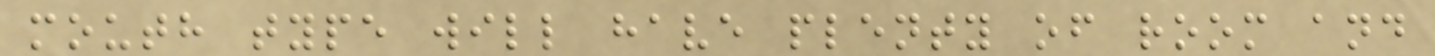mouth type will have plenty of room and
